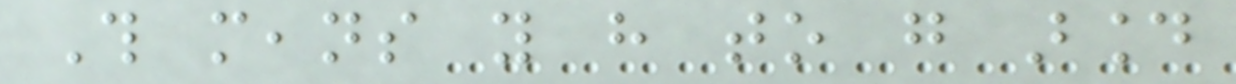This means you have to go around
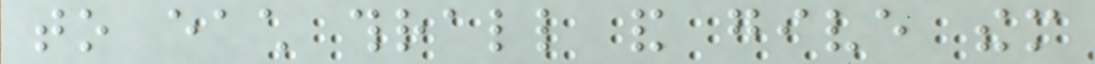to each thrall and give them
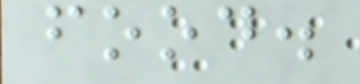food.
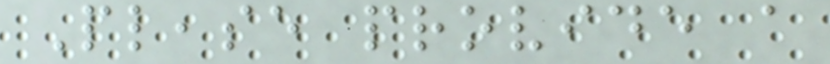Please provide a
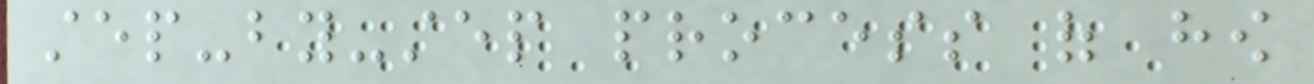step-by-step process of how
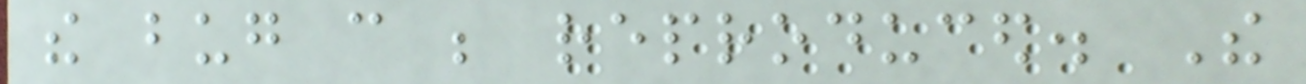the bug can be reproduced. The
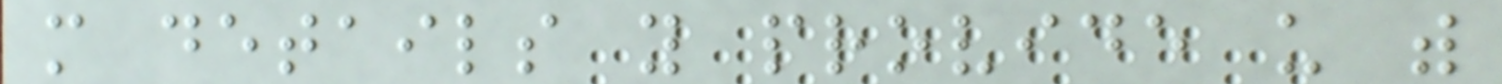more details you provide us with
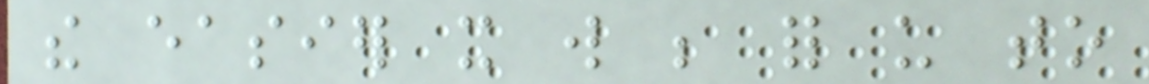the easier it will be for us to
